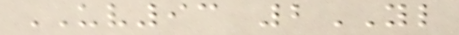UV93 2YL
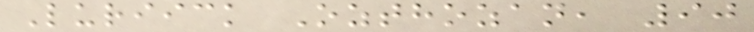Luriick Ozthozan, 90
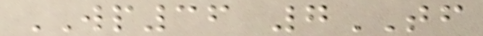WP36 7TF
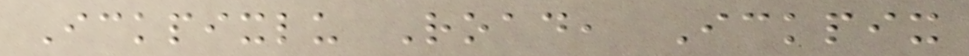Ickpixlu Road, Ickpix
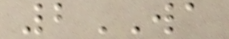2WA
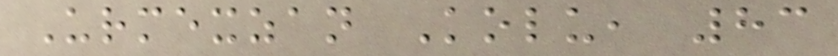Urmexzan Kolu, 83
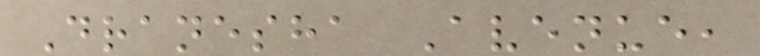Dranesha Avenue,
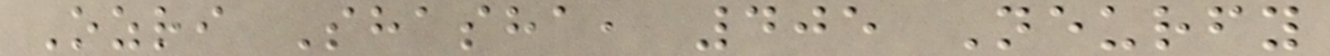Ozri Shasha, 405 Neurfy
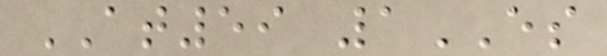AT59 1ES
